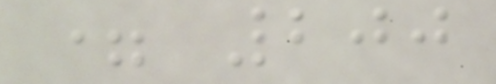= 200
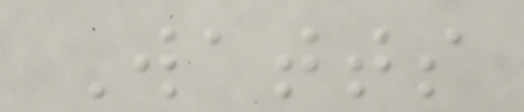Watts
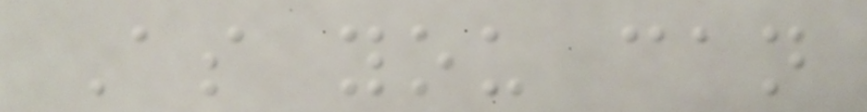As you can
